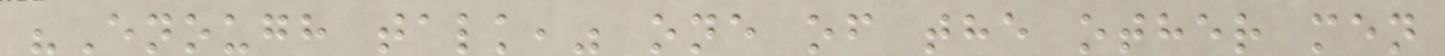"Enough talk," one of the other men
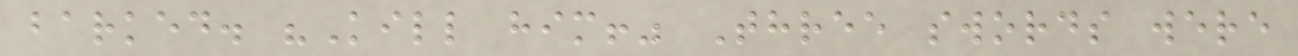barked. "Kill him!" Three swords were
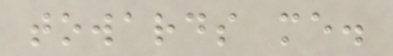towards me.
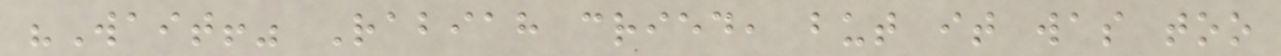"Wait!" Rabiah cried, but it was too
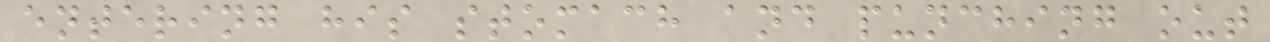entering his stomach and punching out
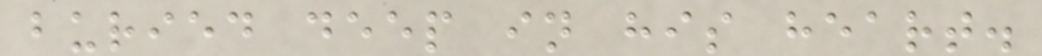buried deep in his heart.
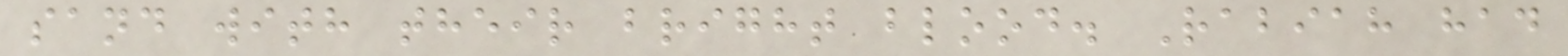sand with their bright blood. Rabiah had
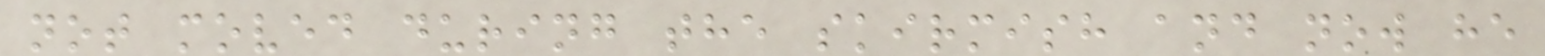not moved during the skirmish and now he
